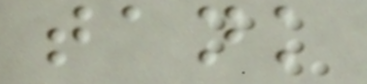tank
